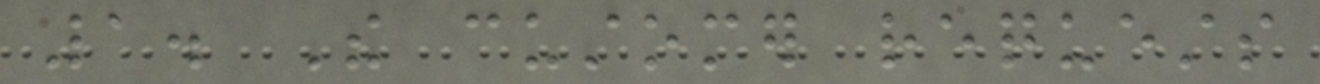1. The customer requests
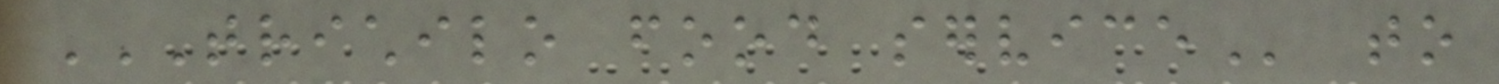TRICHILO FOOD SERVICE to
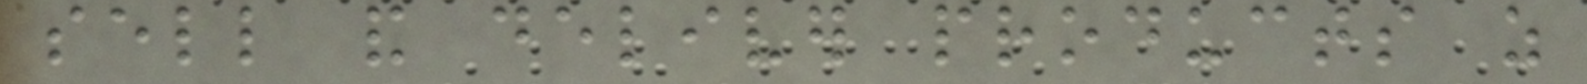sell and deliver products as
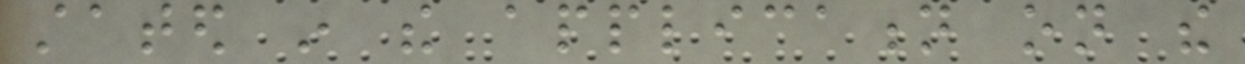stated in the application on the
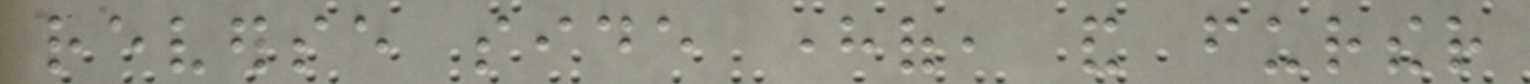reverse side hereof, and further
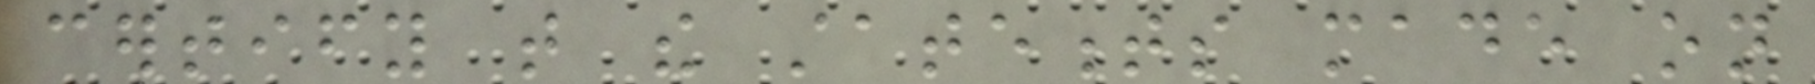certify that the statements made on
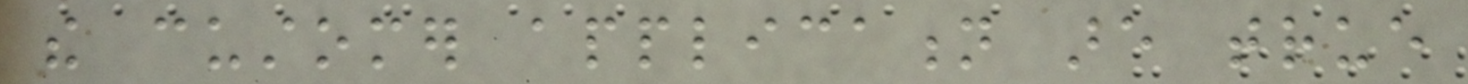the customer application are true
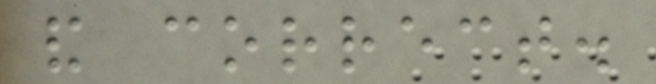and correct.
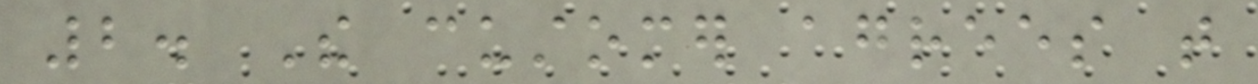2. The customer agrees that
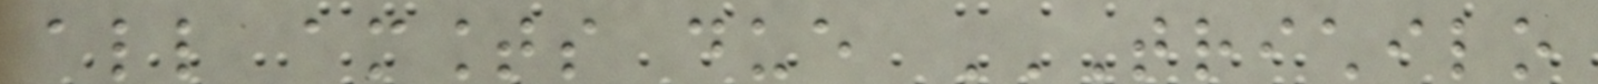all amounts due TRICHILO
